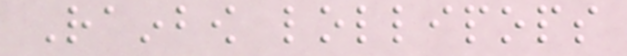Rainbow lollipops
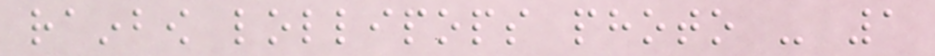rainbow lollipops photo - 1
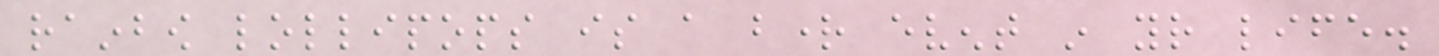rainbow lollipops is a bright event in your life.
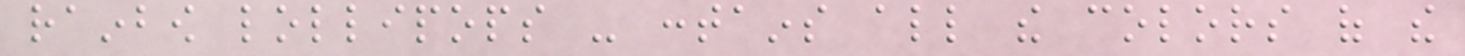rainbow lollipops - contains all the colors of the
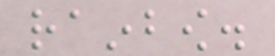rainbow.
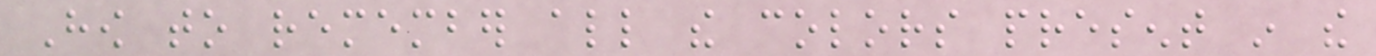How to remember all the colors present in the
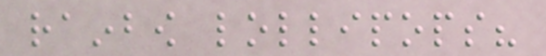rainbow lollipops?
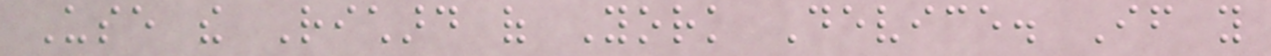Use the Richard of York Device. If you
